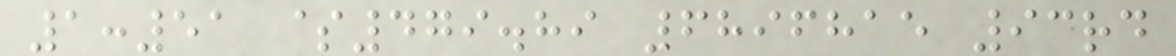1:51 $479.89 6896815 93rd
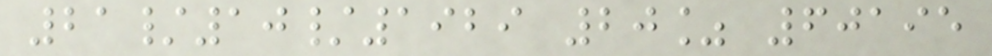21/10/1929 20% 60195
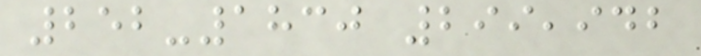252-1830 299,942
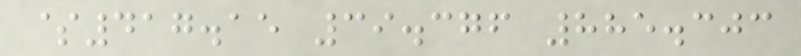$417.15 39.376 885.303
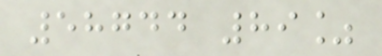58744 89%
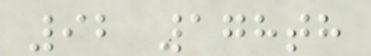92 178th
